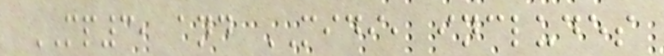MP3, and MIDI, includes
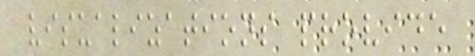visualizations provide
